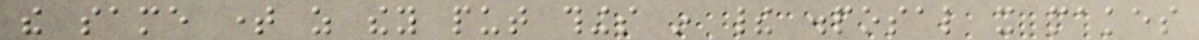the same time as they put things in their disposal it makes
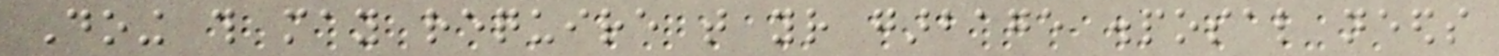Doing this may require that your garbage disposal needs
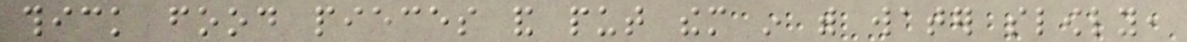thick food pieces and put them in with water slowly,
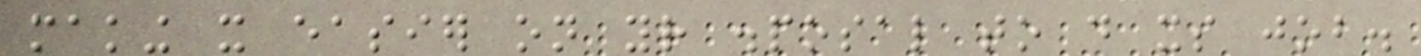making it easier on your disposal to do its job.
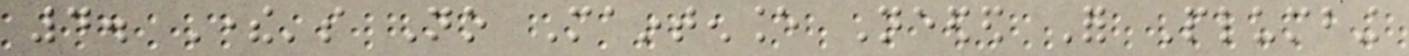4. There's No Maintenance Needed For Plumbing
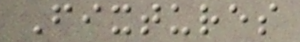Fixtures
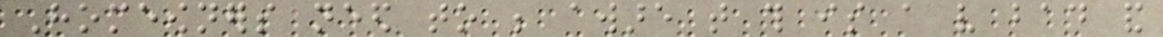Homeowners need to be aware that this is a very bad and
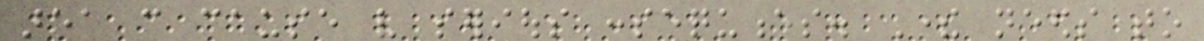area can cause very serious consequences. There needs to
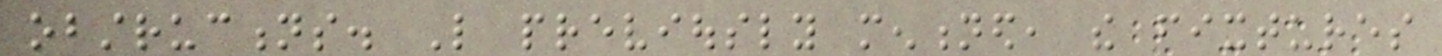obstructions. Like previously mentioned, the fixtures
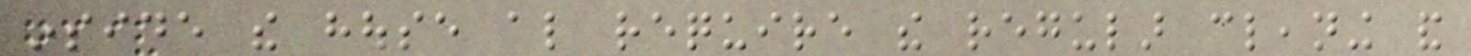inside the house also require the regular cleaning and
